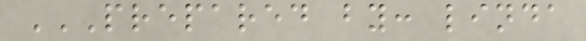PREPARED BY: LINDA
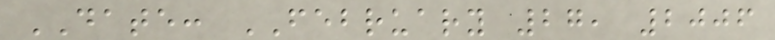DATE: FEBRUARY 27, 2006
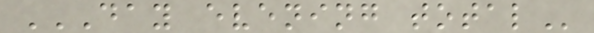DAY EVENING TOTAL
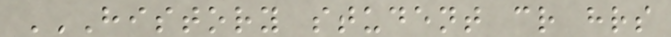HISTORY STUDENT CR HRS
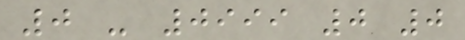0 - 0999 0 0
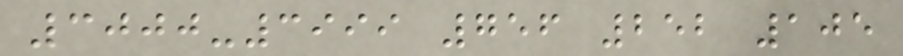3000-3999 756 252 105
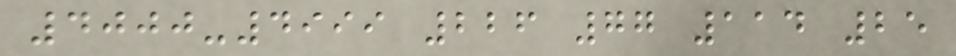4000-4999 226 77 114 25
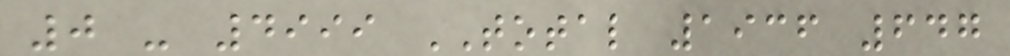0 - 4999 TOTAL 1936 647
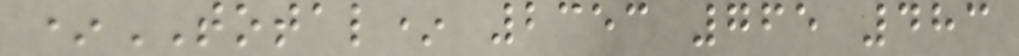*TOTAL* 2353 765 483
